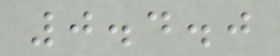0.4.0
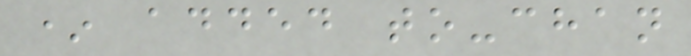* added to-chan
